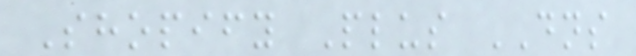Shopify Plus DNS
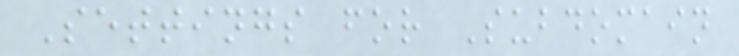Settings for Subdomain
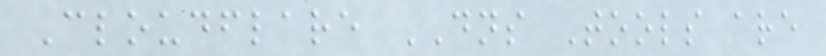Cloudflare DNS Tools are
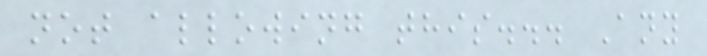not allowing this... Any
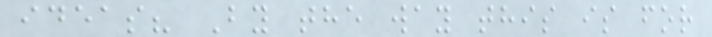ideas? By the way this is for
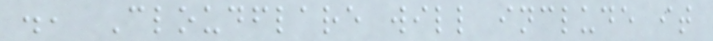., Cloudflare will include it
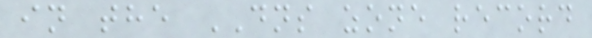in the DNS zone record
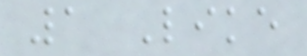1 Like
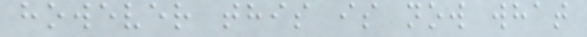however this is now what
